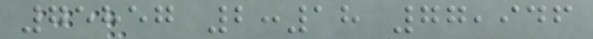75857 2:18 77,946
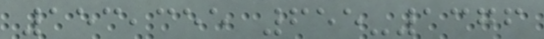153,355 655-1376
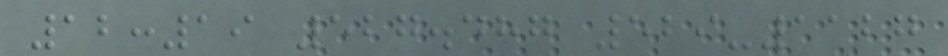12:19 527.487 529-1127
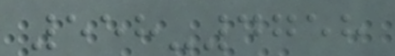558-4758
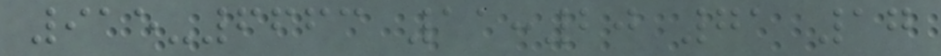915-6663 11:20 71 17
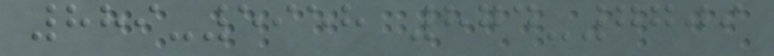889-5958 874-7709
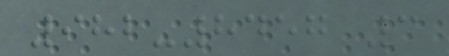982-8457 3
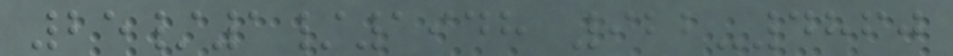25/1/1948 922-4860
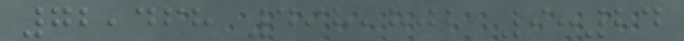72,468 498,802 9:24
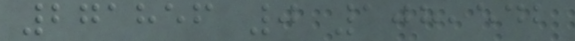271856 0 108,542
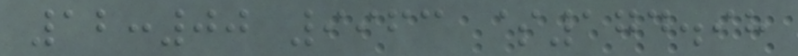12:00 9963 $174.98
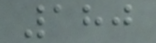180
